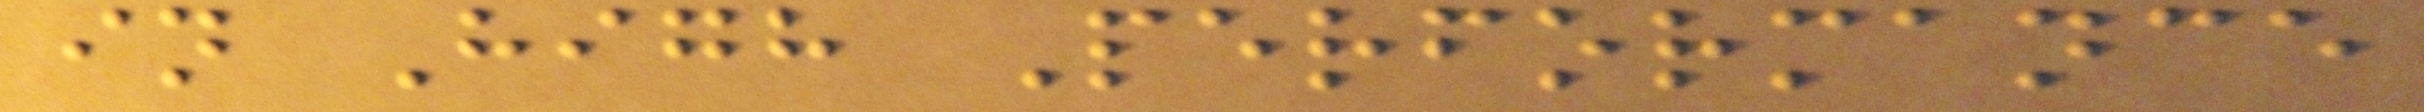in High Performance
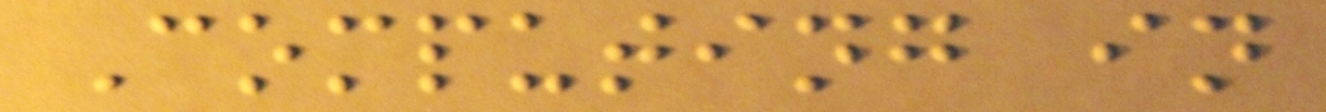Computing in
